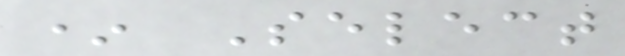* Select
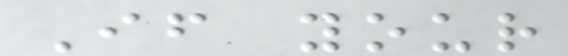If your
